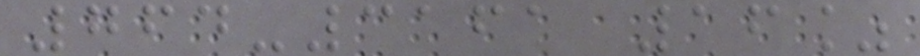764-3161 16%
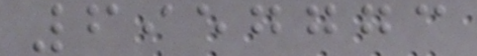6957773
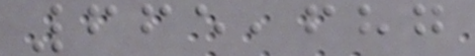665,687
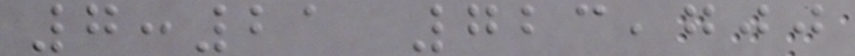7:21 723,700
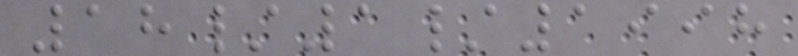18/1/1998
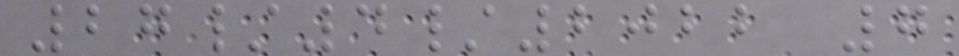27/4/2022 7
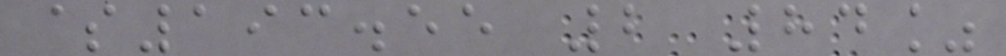$193.55 2 84%
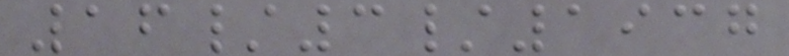16/3/1937
